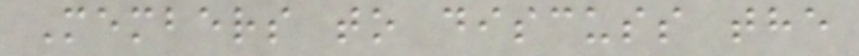Members to discuss the
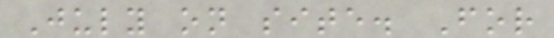July on site. For
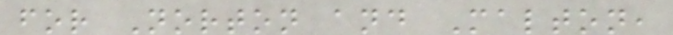for Norton and Malton,
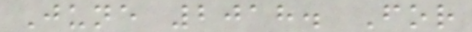June 2018. For
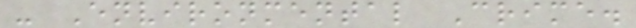- Environmental Crime.
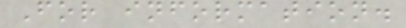For information.
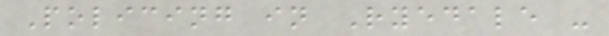Policing in Ryedale -
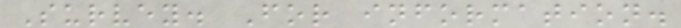Survey. For information.
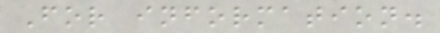For information.
